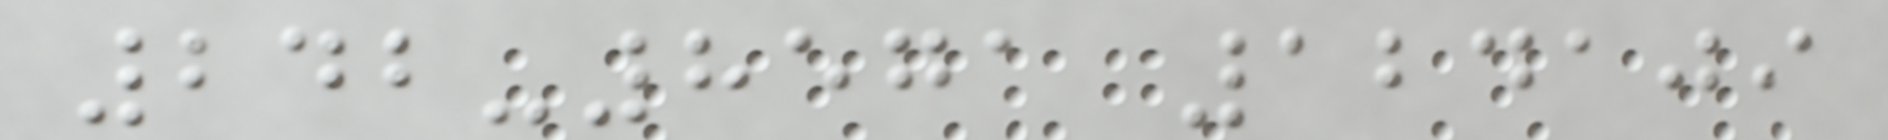242-8571 124109
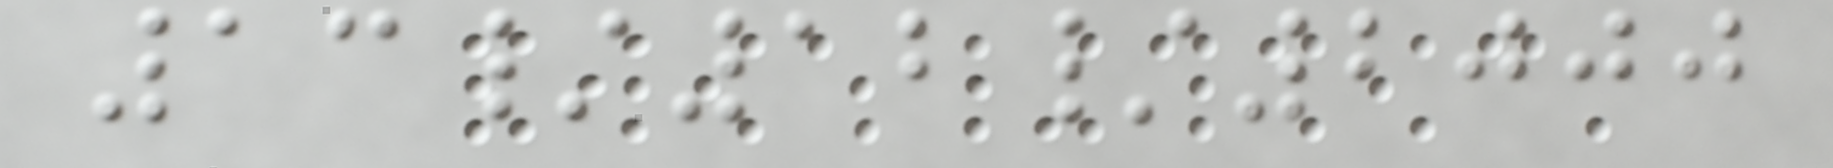13/12/2000
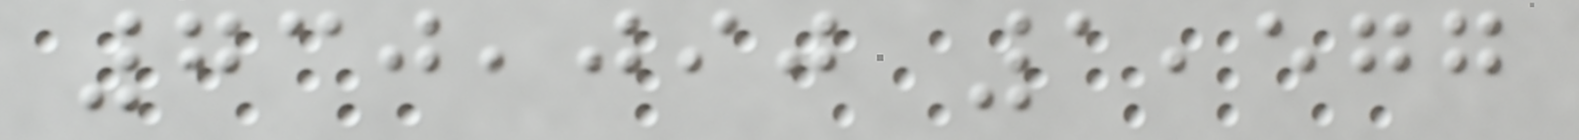730,090 1,577
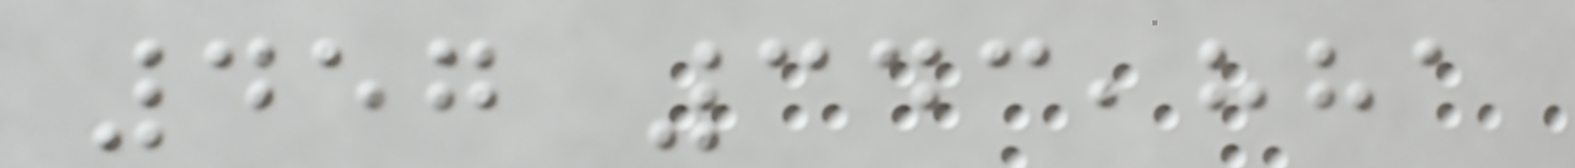457 343,881
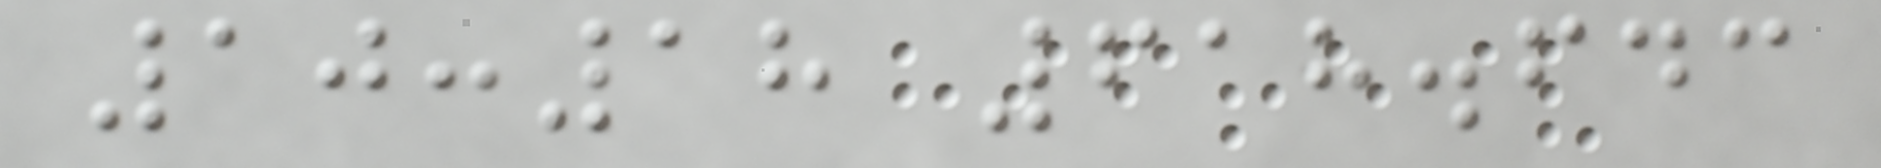10:18 618.643
